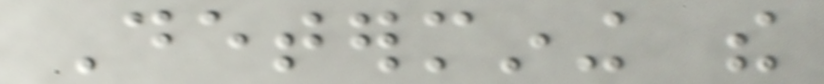Determining the
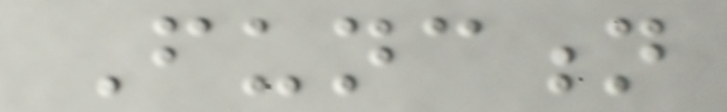Function
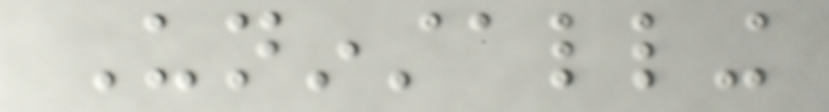Uninstalling
